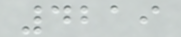4219
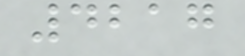4217
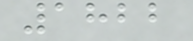1822
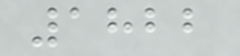1822
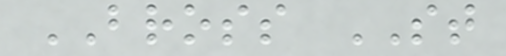BROSS ST
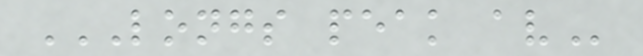LONGS PEAK AV
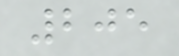205
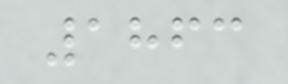1863
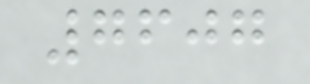7607
